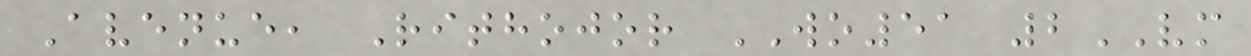Avenue, Rithojor WO51 2VM
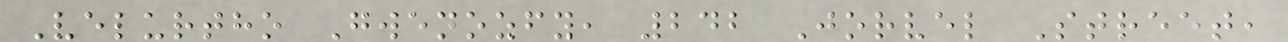Velurtho Gwenozfy, 242 Jorvel Street,
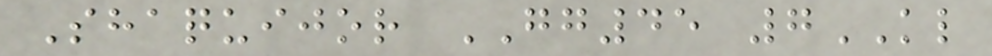Shaquijor GG45 7KL
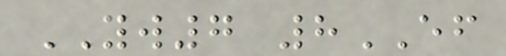YW7 8EF
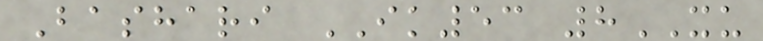Bashari IK53 8XU
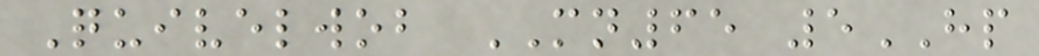Quivelwob MN65 5HP
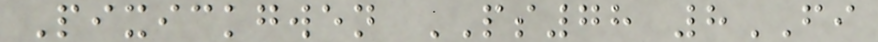Pixickgwen PS78 8FI
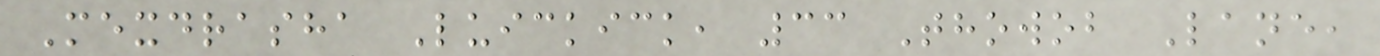Mexdrasha Luickick, 33 Thowob Lane,
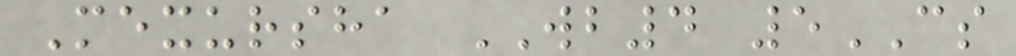Mexursha WB4 5CS
